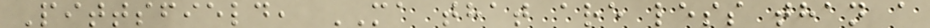Pittsfield, MA that are less than a
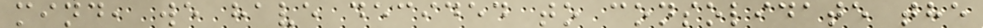mind, we have decided to consolidate the
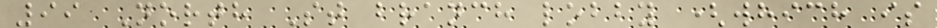99 North St branch lobby (which is
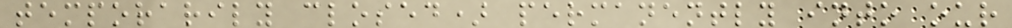temporarily closed) permanently into our
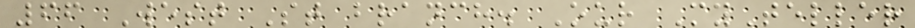66 West St branch. Our MyTeller
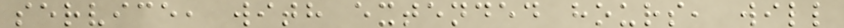service, with extended hours, will
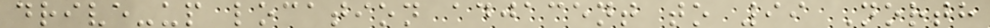drive-up location adjacent to 99 North
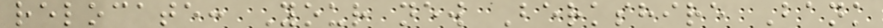relocate: Your new Berkshire Bank
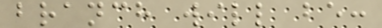branch will be:
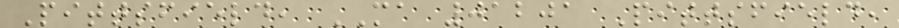Pittsfield, MA 01201 Pittsfield,
